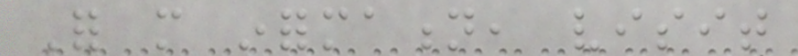For more information, visit
